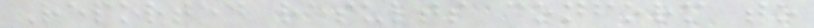Reported results conform to
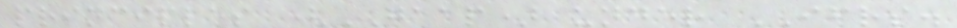principles (GAAP) under IFRS.
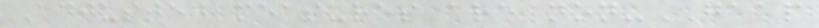Adjusted measures are non-GAAP
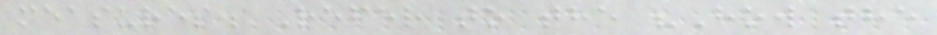measures. Refer to the "How the
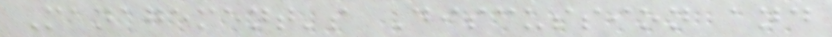Management's Discussion and
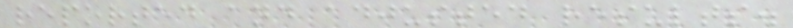reported and adjusted results.
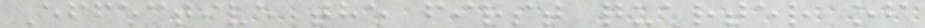Effective the first quarter of
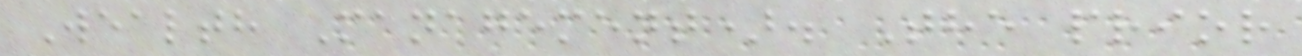Wealth Management). The prior
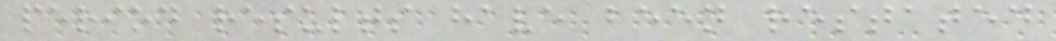period results have been restated
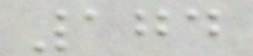174
